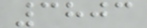3803
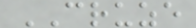CRUZE
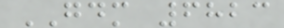GDM 6823
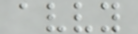avvy
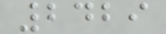2429
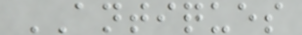ANTIQUES
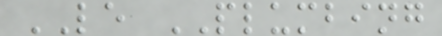LE PLUMBING
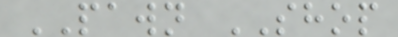PAWN SHOP
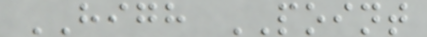HIGH POINT
